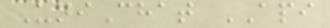UniChat API
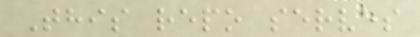This repo serves
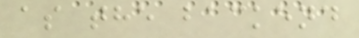as the backend
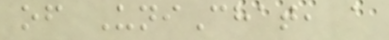of UniChat, a
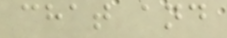chat and
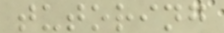tutoring
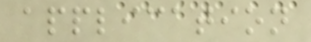application
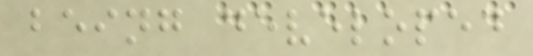being developed
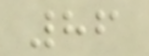86
